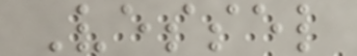Vessel
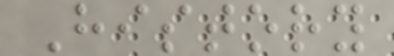History
